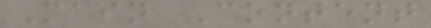Main Content
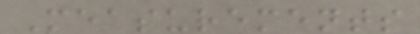Measurements
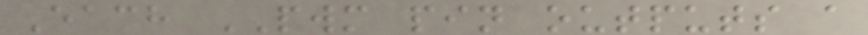Each PWM pin outputs a
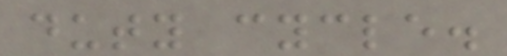duty cycle.
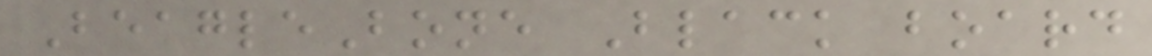BeagleBone Black board
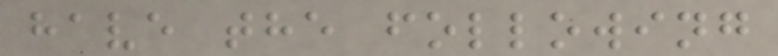have the following
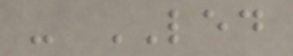- LED
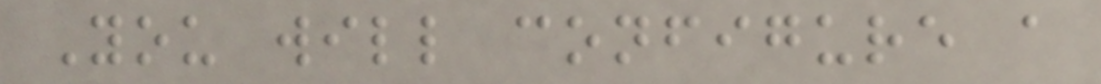You will configure a
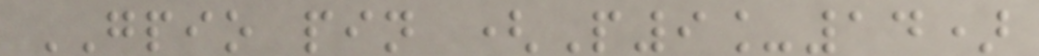GPIO pin (P9_14)
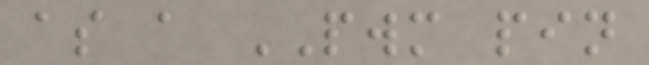as a PWM pin
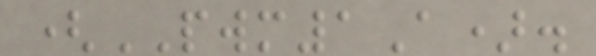(PWM1A).
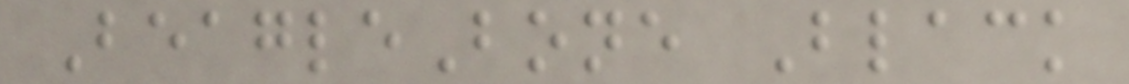BeagleBone Black
